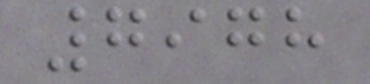7978
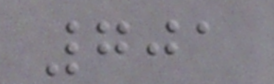701
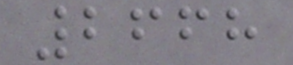2668
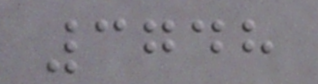3748
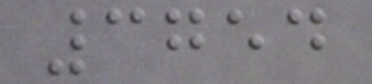3754
